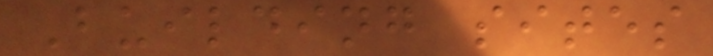Building sites
